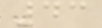43
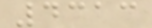4313
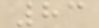83
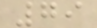79
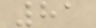81
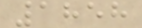1858
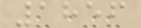1856
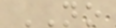NO
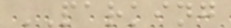PARKING
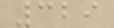329
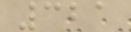321
